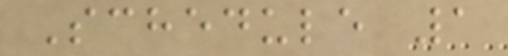Schedule 1
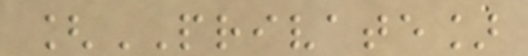[PRIVATE]
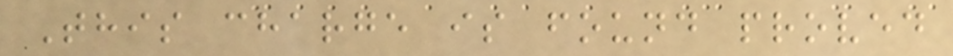This charge is found proved
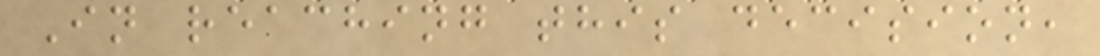In reaching this decision,
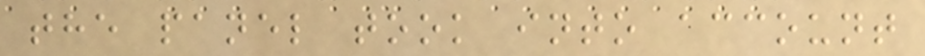the panel took into account
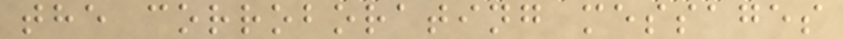the corroborating messages
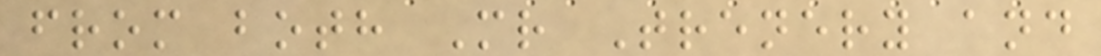from both Mr Trenery and
